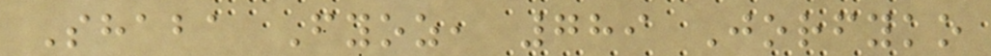Shaba Fyoz, 789 Jorfyko
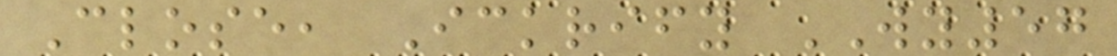Close, Ickrify WY57
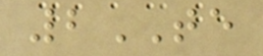2TE
